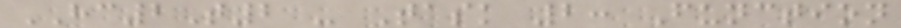HC2T2 - Task 2: Function
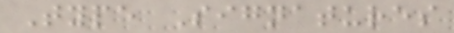Type Signatures
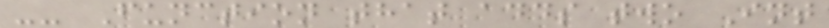-- Function that adds two Int
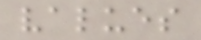values
